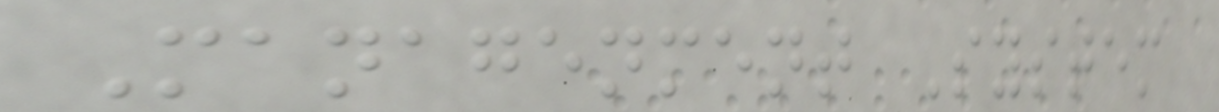Managenment System
